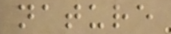nature
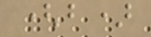(b)
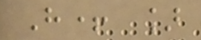H+ ]
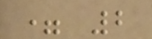= 2
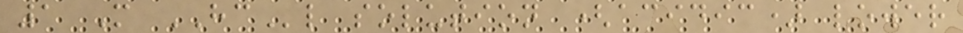1 M HCl solution (acidic) lower
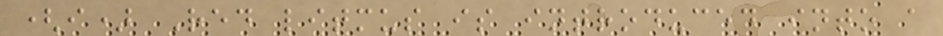(i) Red litmus is introduced into a
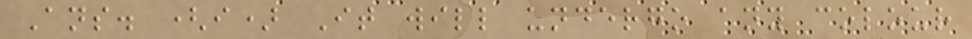Ans. (i) It will undergo any colour
